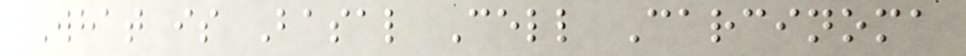What is Basal Cell Carcinoma
